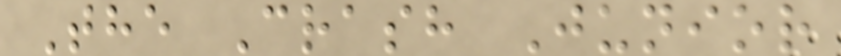The Crash Junior
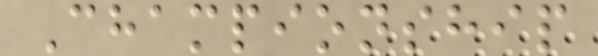Championship
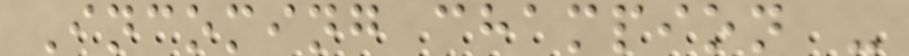Incoming champion -
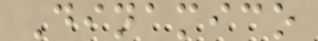Dinamico
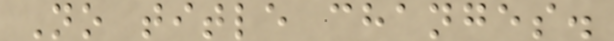No title changes.
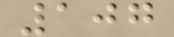107
